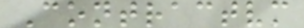Contractvm
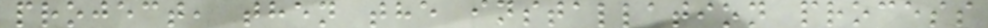project, then the installation process
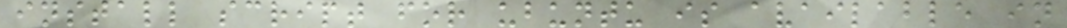install script for ubuntu is available in
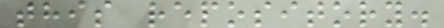this repository.
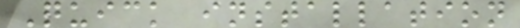Quick installation
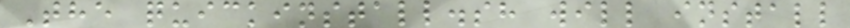The quickinstall.sh will install
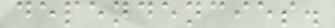dependencies.
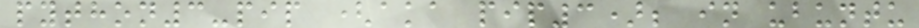python3-pip (aka pip3); in ubuntu
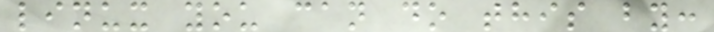linux you can do this by:
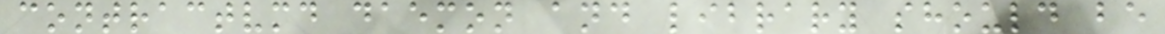contractvmd daemon and library should be
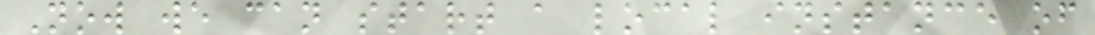Now we can start a local instance of
